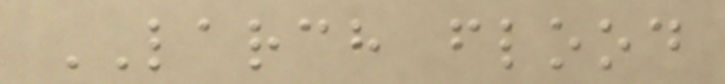LARCH flood
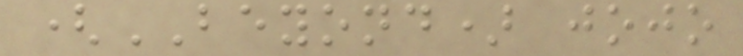(BEYOND) jojo
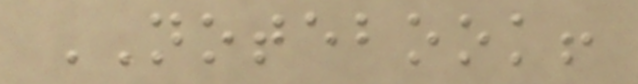NOTEBOOK!
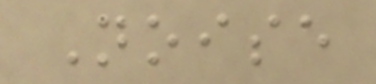Noise
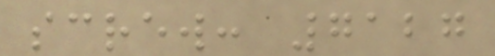screw: 7127
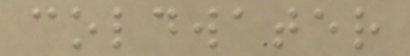coldwater
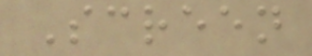Screen
